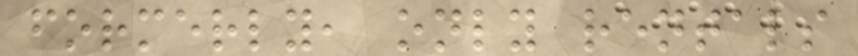formerly, only rentals
